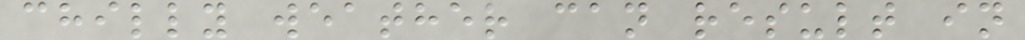chilly weather can result in
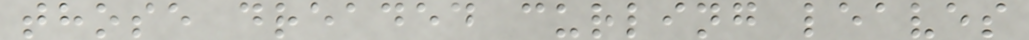those dreaded curling leaves
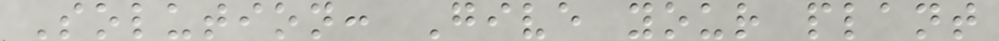Solution: Give your plant
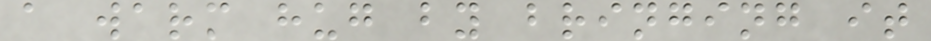a warm hug by bringing it
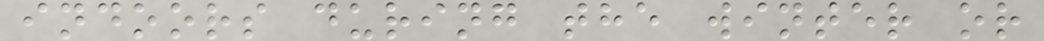indoors during the winter or
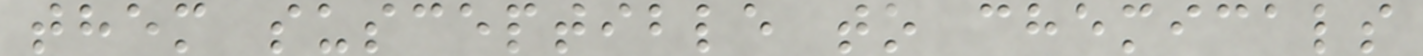them susceptible to chemicals
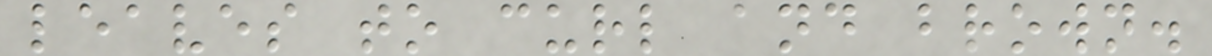leaves to curl and brown.
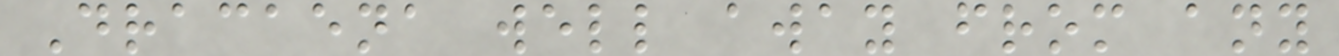Dracaena well away from any
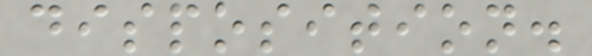disposition.
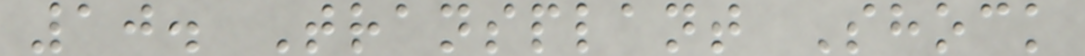10. Transplant Shock
